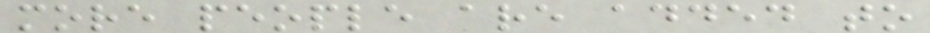more people are added to
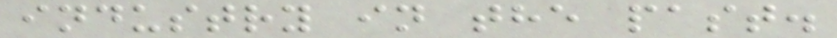industry in the past.
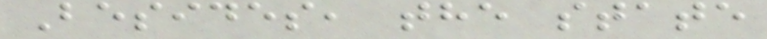Besides, the state
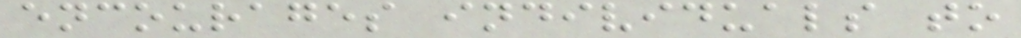encourages individuals to
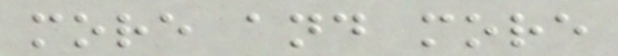more and more
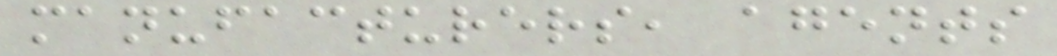manufacturers, agents
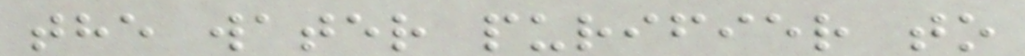the water purifier to
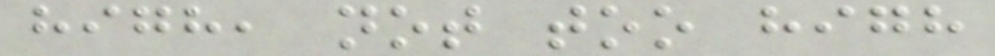high, not too high
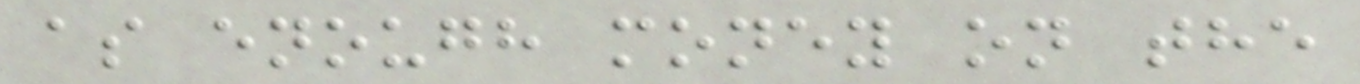as enough money on the
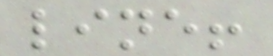line!
